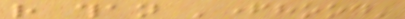rather than 'fatherhood'
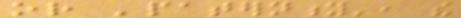or 'paternity', the
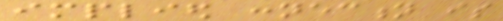implied connection is
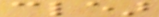clear
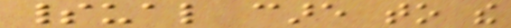spiritual care to the
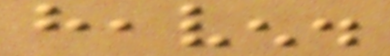heaven.
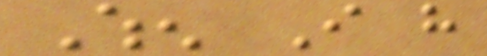When I have
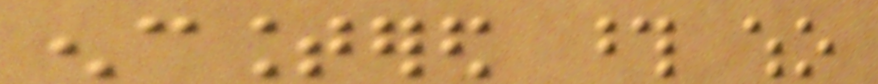encountered those who
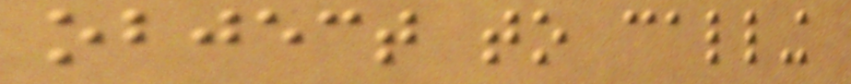object to calling
